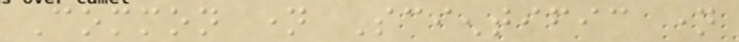Common name Scientific name
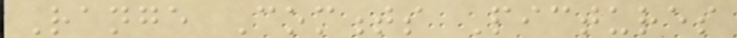Range Comments Pictures
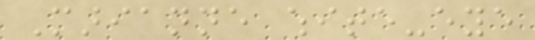Marianne white-eye
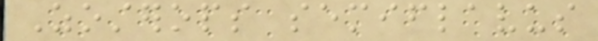Zosterops semiflavus
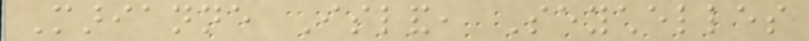Marianne Island, Seychelles
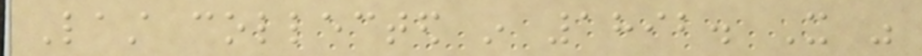Last collected in 1892. It was
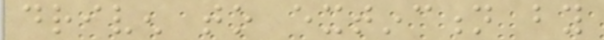driven to extinction by
